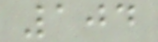104
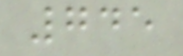745
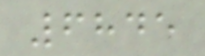6845
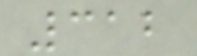312
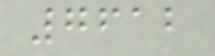7612
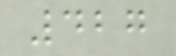427
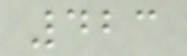423
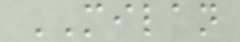MILAN
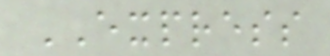EXPRESS
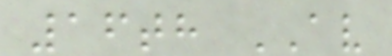16th AV
